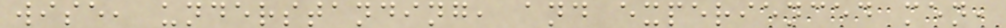wise, understanding, and experienced men,
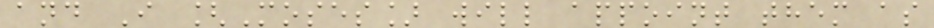and I [Moses] will appoint them as
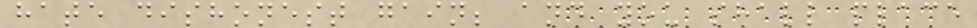hate dishonest gain; and you shall place
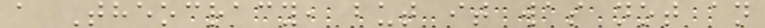a Theocracy, but it was not an
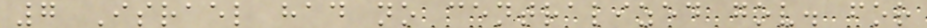7 Israel had no centralized gov. for
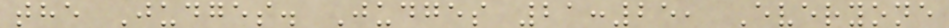the Judges. Judges 21:25, Everyone
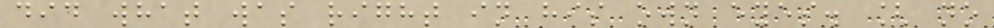did what was right in his own eyes. [ no
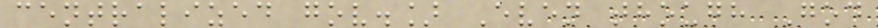centralized gov.] Even though God
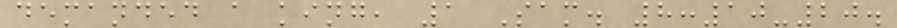demanded a king, 1 Sam. 8:10-20.
